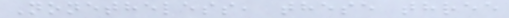Nonetheless, these three
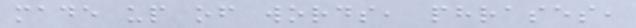made up of words, phrases,
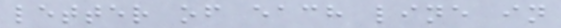letter of each line in
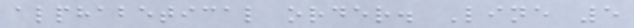alphabetical order. Line 5
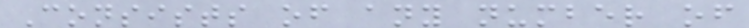Consists of any number of
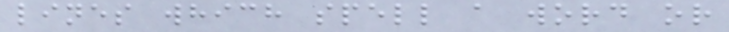lines which spell a word or
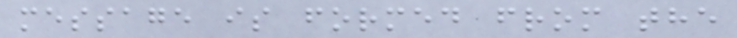message is formed from the
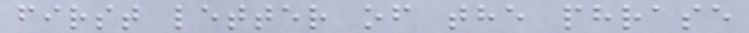first letter of the phrase
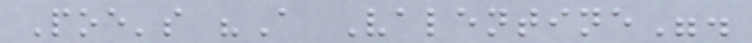Poe's "A Valentine".
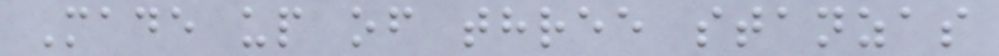Made up of three stanzas
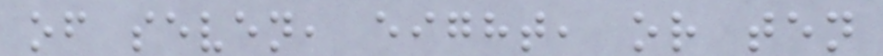of seven, eight, or ten
